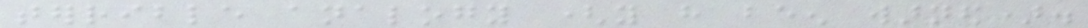terrible analogy (you have been warned).
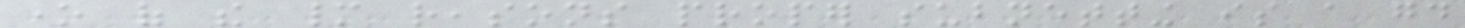one of the many reasons proper subnetting is a good
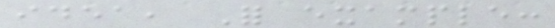idea, For example:
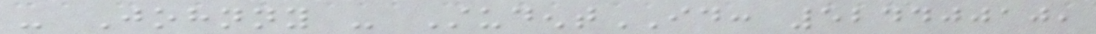- Johnny - StudentID: 52440010,
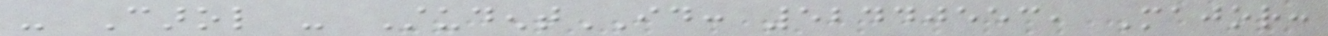- Carol - StudentID: 52440553, Major:
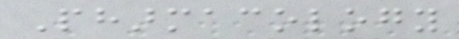Pharmacology
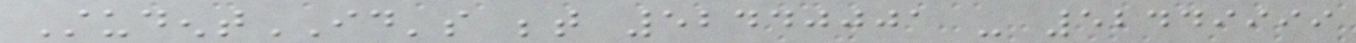StudentID's between 52440001 - 52449999
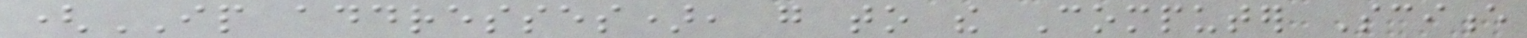(IP addresses), go to the Computer Science
